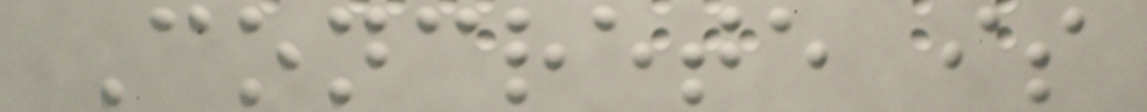Concrete is
